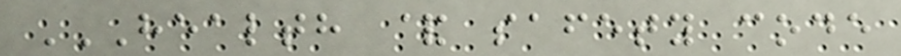HEALTH & SAFETY CODE
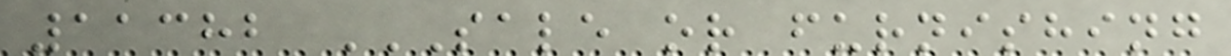11382 SALE OR FURNISHING
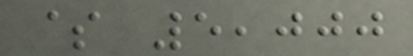$ 5,000
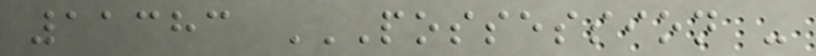11383 POSSESSION -
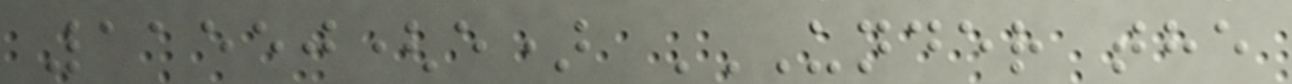11550(e) UNDER THE
